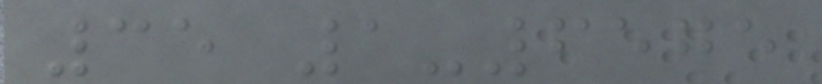35 1-6575
